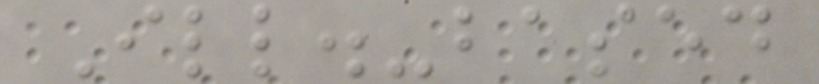Ill.-based
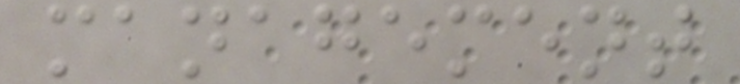management
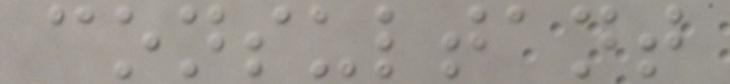consultant
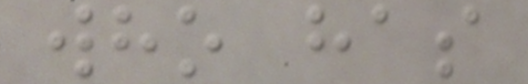who has
